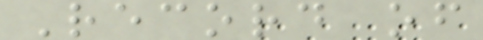Record of
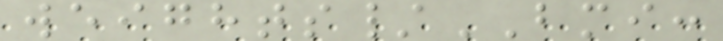weights/BMI:
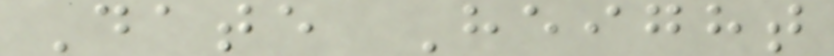Date Height
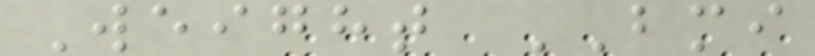Weight BMI
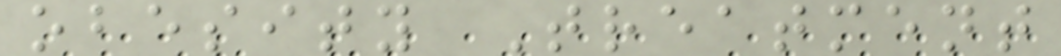obesity Treatment
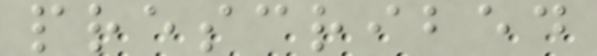prescribed
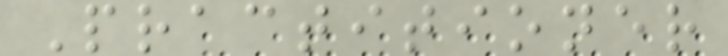Practitioner
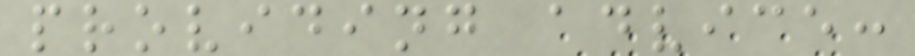providing advice:
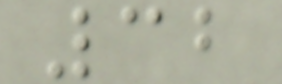32
